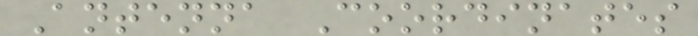Antenna Coordinates
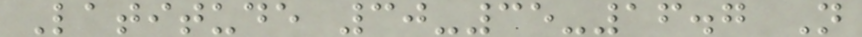Latitude 30-35-16.7 N
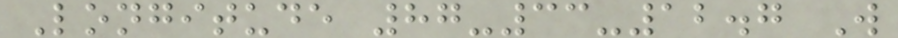Longitude 87-33-12.7 W
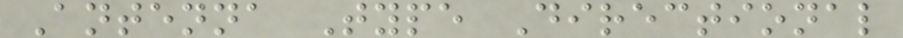Antenna Type Directional
